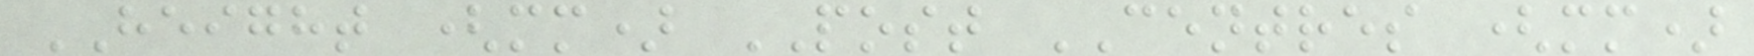HEIGHT (mm) POST CENTRES (mm)
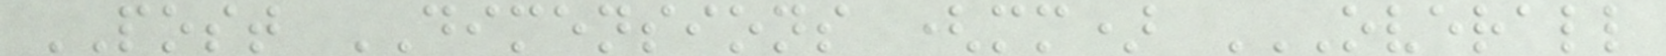POST DIMENSIONS (mm) OVERALL
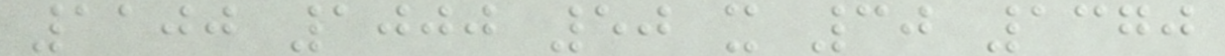1100 1000 50 x 30 1370
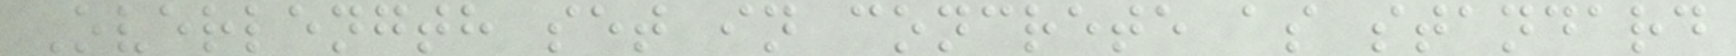Overlength set in concrete as standard
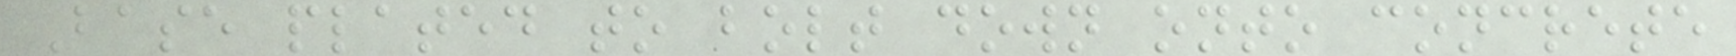Base plated to bolt down onto concrete
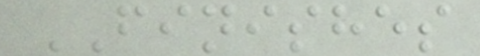FINISHES
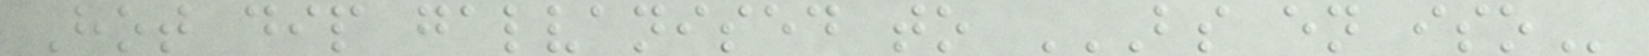Hot dip galvanised to BS EN ISO
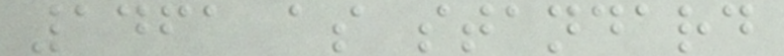1461 as standard
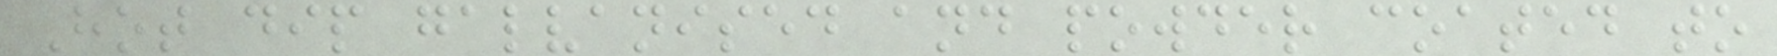Hot dip galvanised and powder coated to
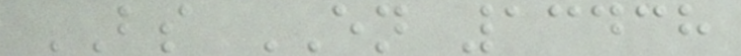BS EN 13438
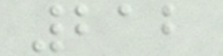212
